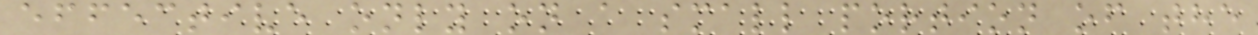effective only on a small portion of the
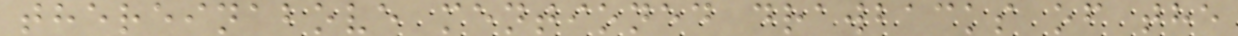thereinabove mentioned drawbacks of the
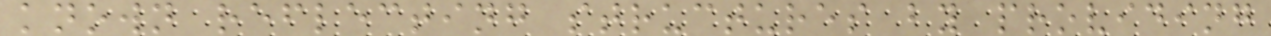known reflecting structures by providing
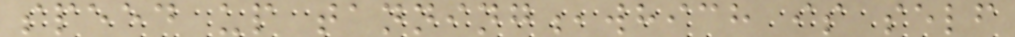speed up tanning,which is self
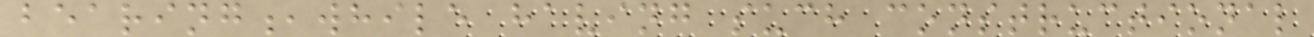bearing,while having such constructional
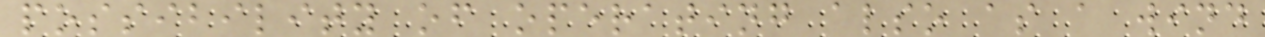possibility of operating also as a wind
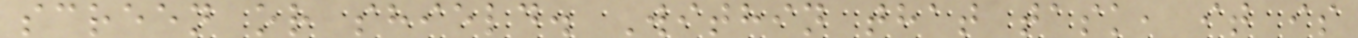screen or shield. Within that task, it is
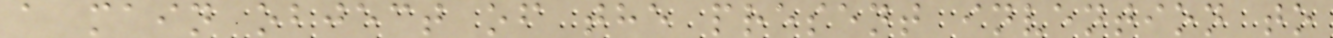a main object of the present invention to
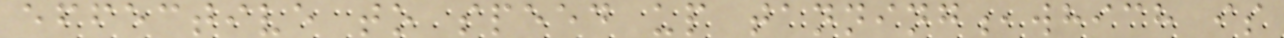effective to speed up tanning,which is
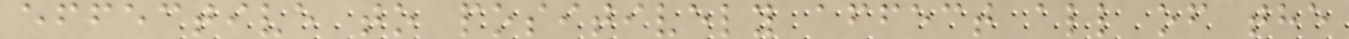effective to positively affect all of the
